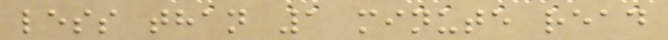less than 1 minute read
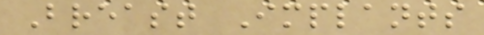Breast Implants
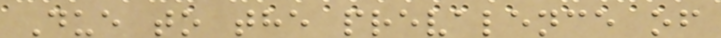Due to the prevalence of
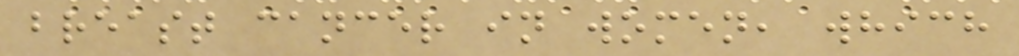breast cancer in women, which
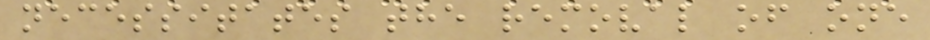necessitates the removal of one
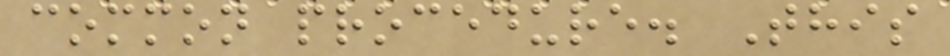common procedure. This
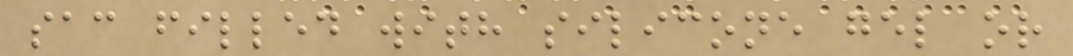sac filled with silicone gel or
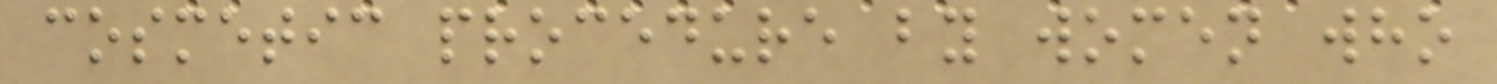cosmetic procedure by women who
